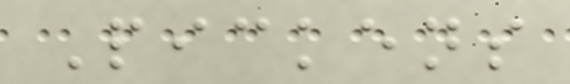Pickens
